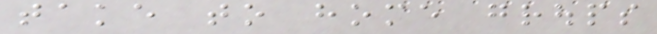take to home groups
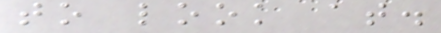to look at.
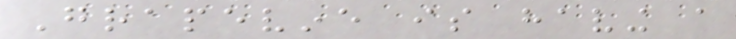Grapevine is having a
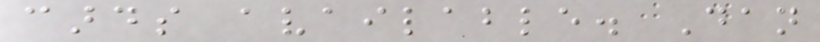cards available. Dan
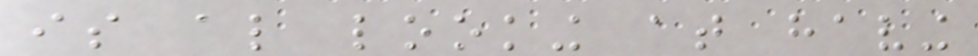is also looking at having
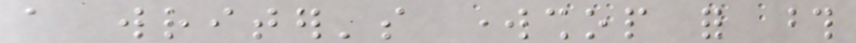a writer's workshop for those
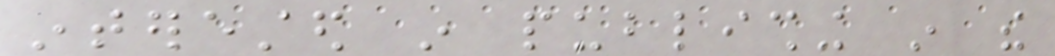interested in publishing in the
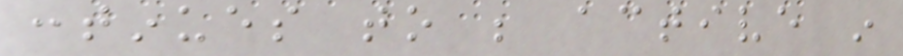continues to be active in
